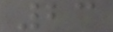23
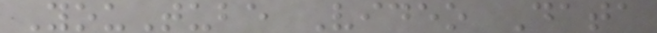YouTube Video Data
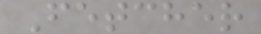Fetcher
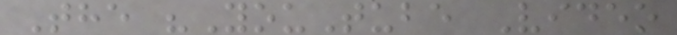The "YouTube Video
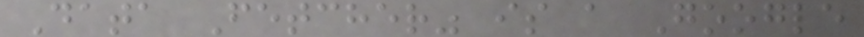Data Fetcher" is a Google
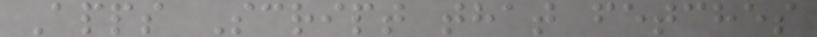Apps Script that fetches
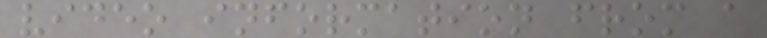video information from a
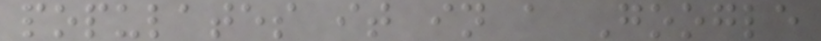populates it in a Google
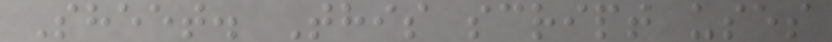Sheet. This script uses
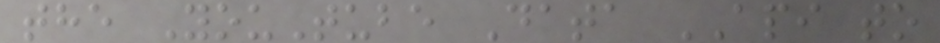the YouTube Data API to
